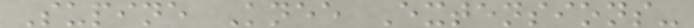Supine Knee Extensions-
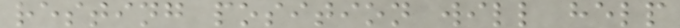resting position will help
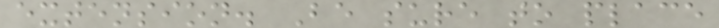extension. Be sure to place
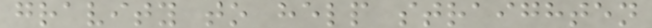gravity to help straighten
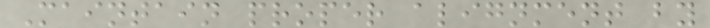Maintain proper alignment by
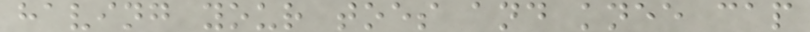having your toes and knee cap
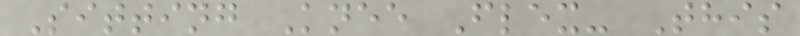Sitting Knee Flex- This
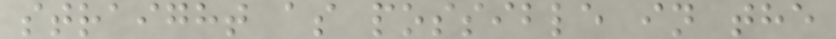straight as possible in the
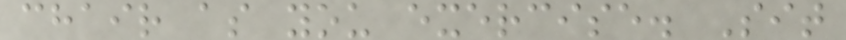chair as you exercise. Sit
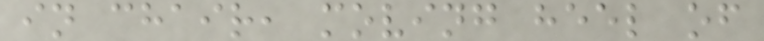in chair, moving heel of
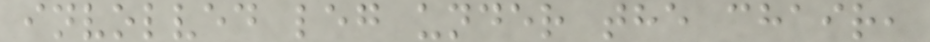involved leg under the chair,
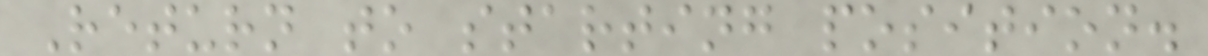Return to starting position.
